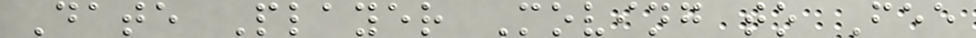Date Player Moving to Fee
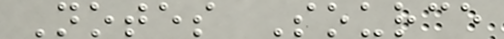Notes Source
